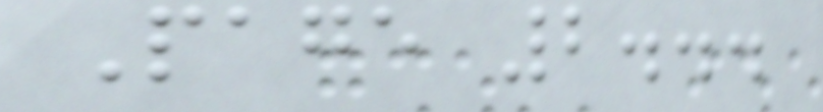Page 2...
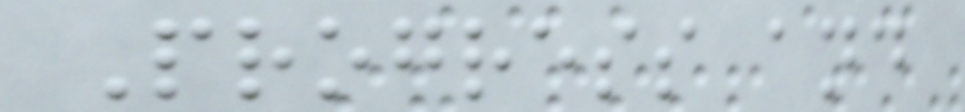Progress and
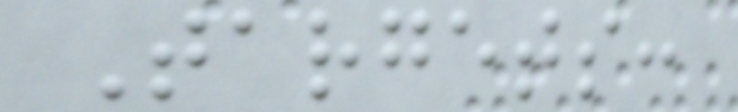Targets:
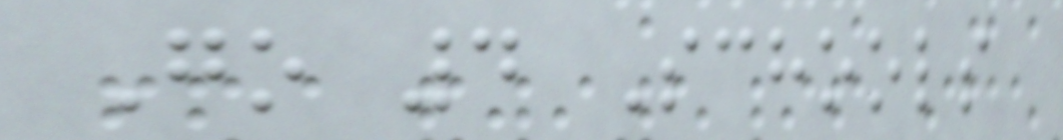Go 4 Schools
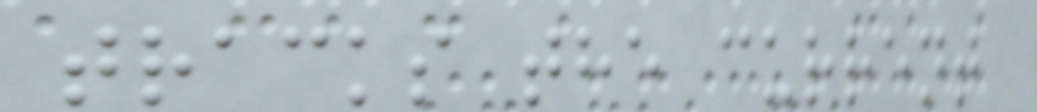tracks the current
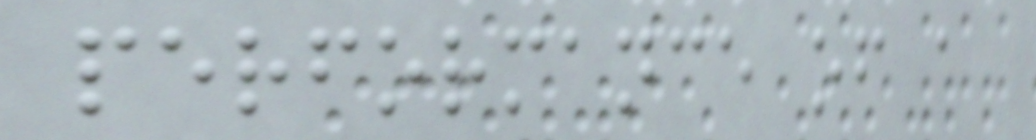performance of a
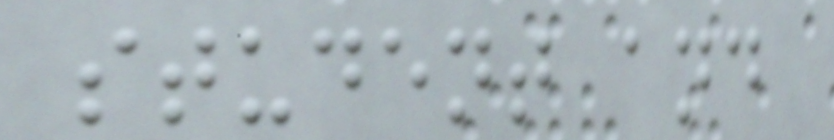student and
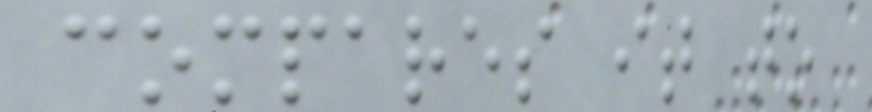compares it to
